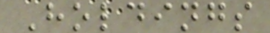Holdings
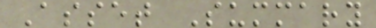Asset Summary
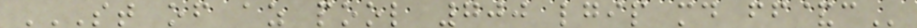ST OF AZ POOL 700 LGIP MD FF&C
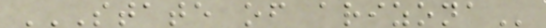STATE OF ARIZONA
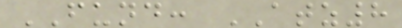FUND: ATZ8
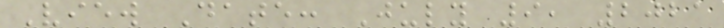View Date: July 9, 2021
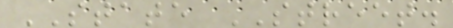STATE STREET.
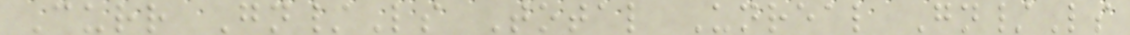Curr Gn/Ls Total Unreal Gn/Ls
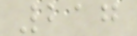217
